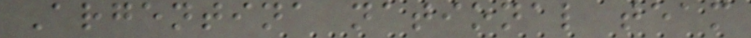Argentina national team
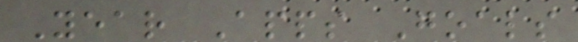Year Apps Goals
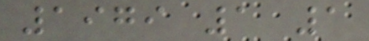1979 1 1
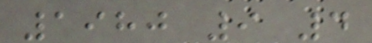1980 9 4
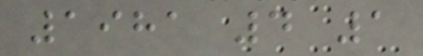1981 4 1
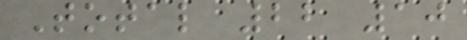Total 22 10
